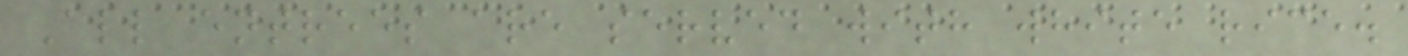All entrees are served with white rice.
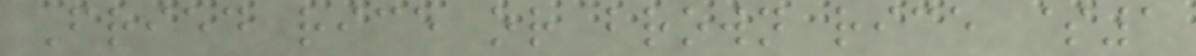Fried rice or brown rice $1
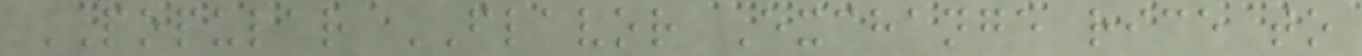POPULAR FLAVOR Exchange rice to
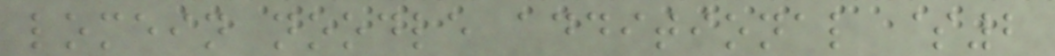lomein noodle additional $2
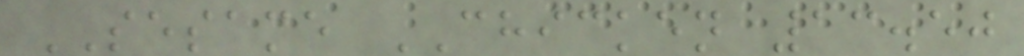SESAME CHICKEN 13.50
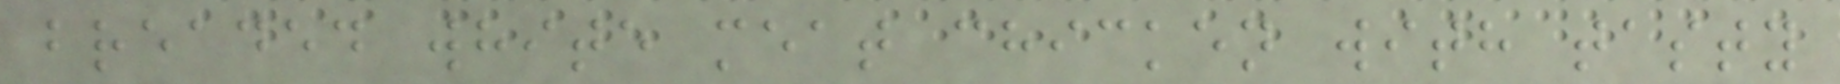breaded white meat chicken with tasty
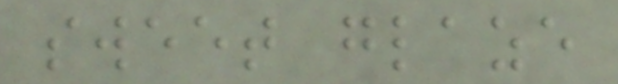sweet glaze
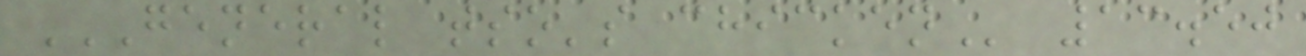GENERAL TSO'S CHICKEN 13.50
